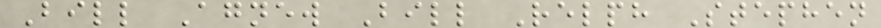Bill Agnew Bill Relph Stephen
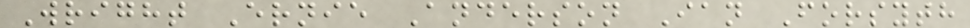Wright Ernie Anderson Ian Forsyth
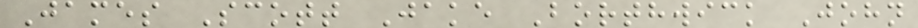James Scott Jake Borthwick John
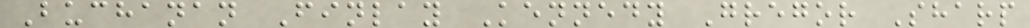Buchanan Finlay Kennedy Gregor Sharp
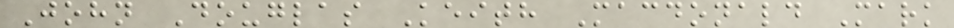John Douglas Keith Macdonald Mark
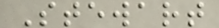Stewart
